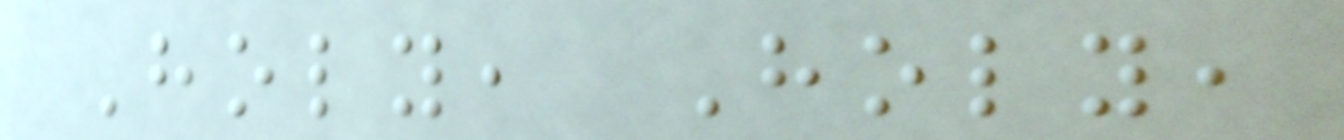Holy, Holy,
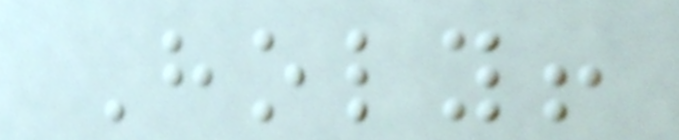Holy!
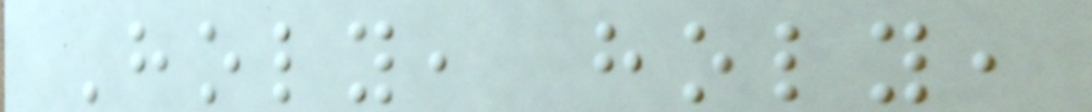Holy, holy,
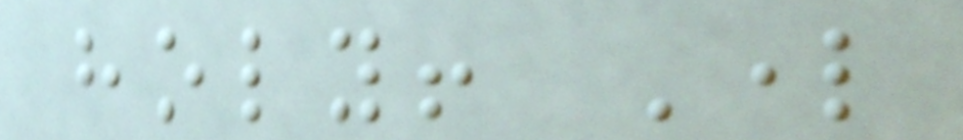holy! Lord
